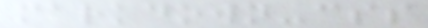markdown-css
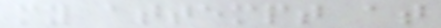my attempt at
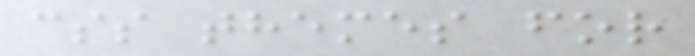css themes for
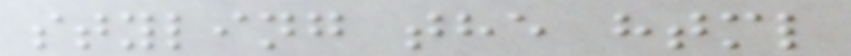styling the html
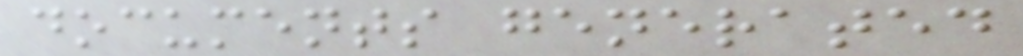documents generated
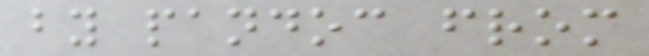by pandoc from
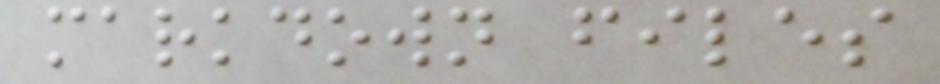markdown files
